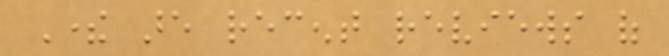There are recent reviews of
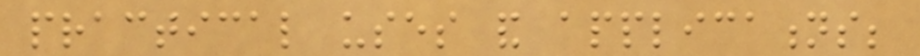practical uses and applications;
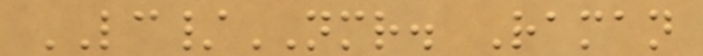LC/NMR. Raman
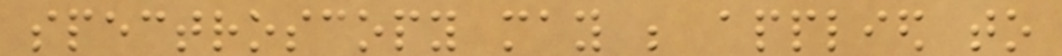spectroscopy may be applied to
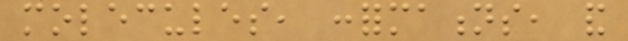molecules, conformations, and
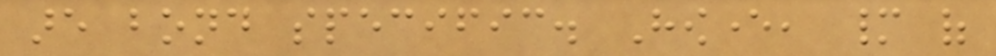are bond specific. However, many of
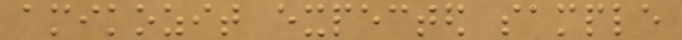amikozit expected sample
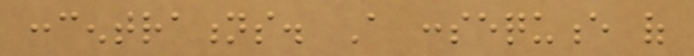concentrations. A consequence of
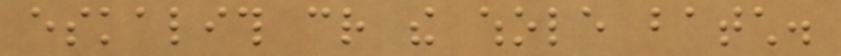eskalith cr the whole batch.
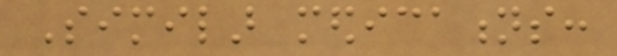Similar medications:
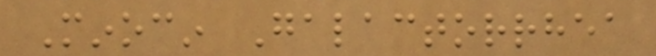Minocin Galactorrhea
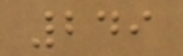249
